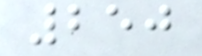250
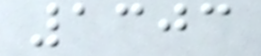1303
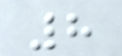8
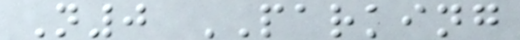N0 PARKING
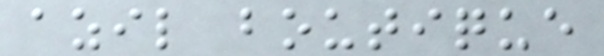azil boutique
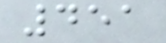451
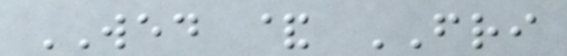WED & FRI
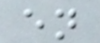en
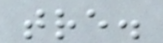tre.
